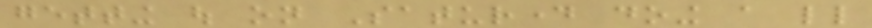getting out on Saturday doing a little
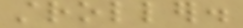stroller.
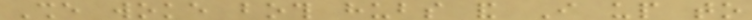She woke both hubs and I up to
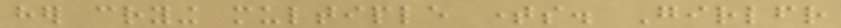her crying multiple times. Girlfriend
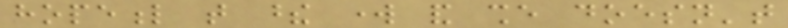hopeful that these work and she doesn't
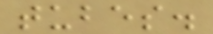tubes.
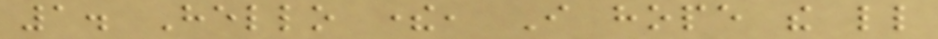1. Hello there, I hope the little
